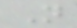N
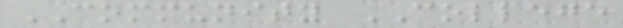COMMUNITY COLLEGE
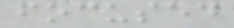focused
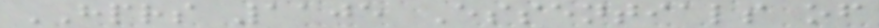HPRS 1105 Essentials of
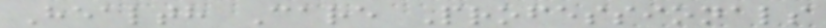Health Care Professionals
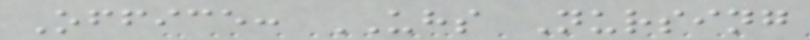Office: UHS Nursing
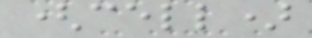(cell)
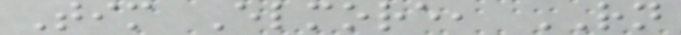Tim Elmore, RN
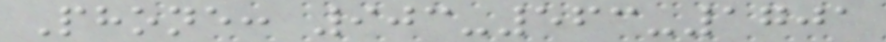Phone: 903-563-1701
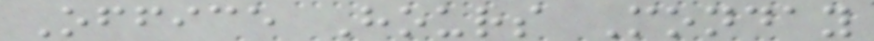Office Hours Monday
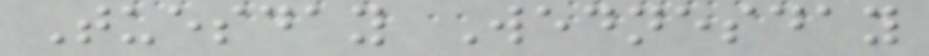Tuesday Wednesday
